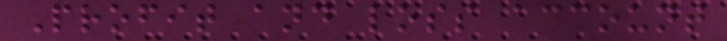Profit and loss account
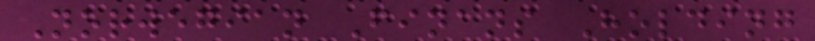Norwegian Finans Holding
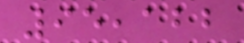95,122
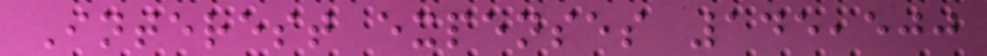Interest expenses 145,500
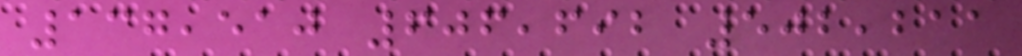137,510 606,692 502,211
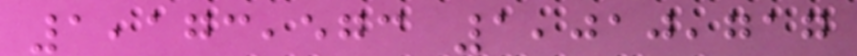1,173,573 1,010,717
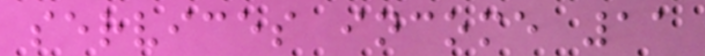services income 11
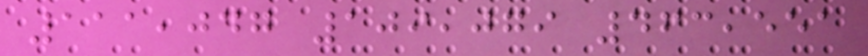111,047 109,079 463,551
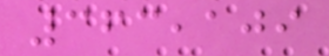363,109
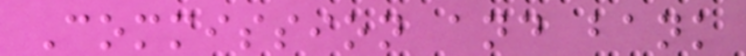Commission and bank
